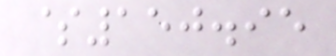$150.95
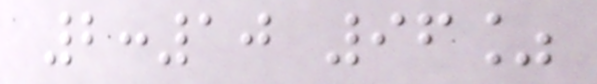2:10 96%
